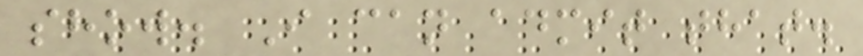show. I can admit that.
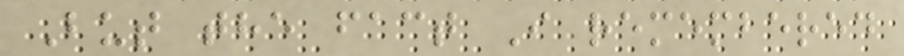But the fact I remembered
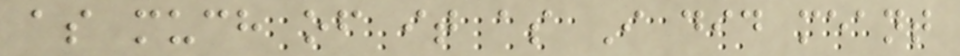as much of it as I did meant
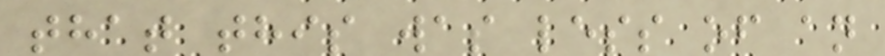that this was less of an
